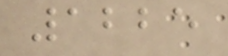1225
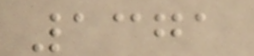1371
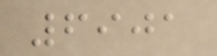6901
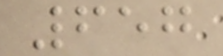657
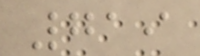719
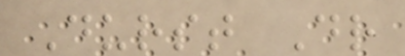Durst Dr
